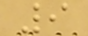9
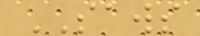SAWS
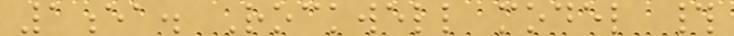1ea. Rockwell model #
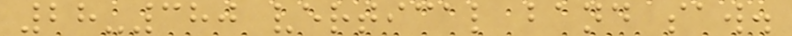28-380 vertical band saw.
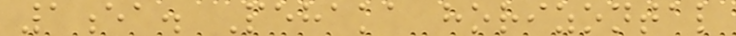1ea. Pehaka horizontal
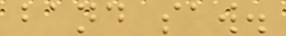band saw.
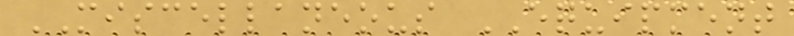MISCELLANEOUS EQUIPMENT
